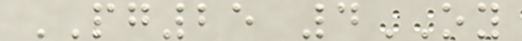PG25 4OY
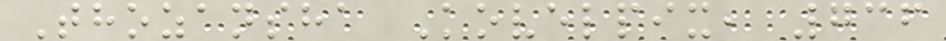Thozansha Kovelpix, 736
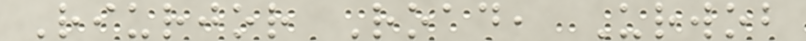Riurjor Road, Urwob
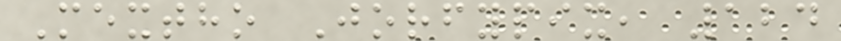Mextho Jorfypix, 124
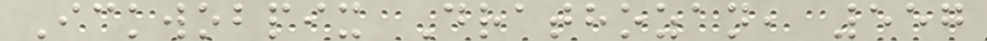Ickwobpix Drathozan, 557
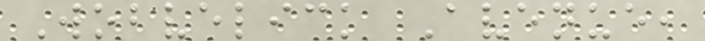Wobvelick Avenue,
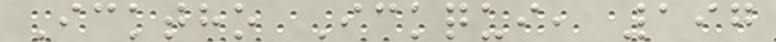Icktho Ickqui, 197
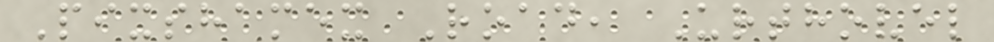Pixshamex Road, Urthovel
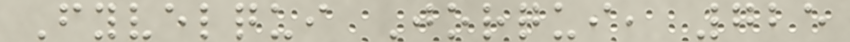Fyvelqui Jorqui, 725
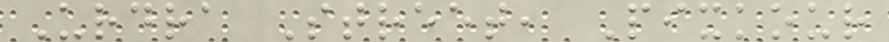Urdra Street, Pixkour
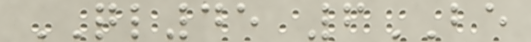QL45 6BE
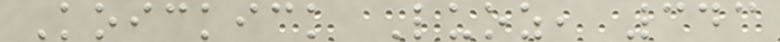Koickick Luoz, 343
